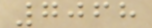7068
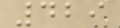429
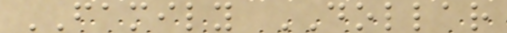FAMILY DOLLAR
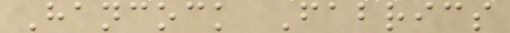Hancock Fabrics
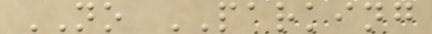NO PARKING
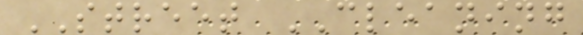STREET CLEANING
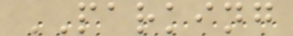PARKING
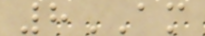8AM
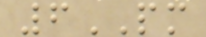6PM
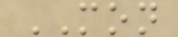MON
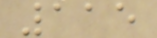115
